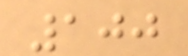100
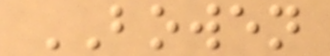BOWEN
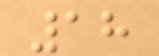18
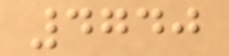4740
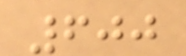600
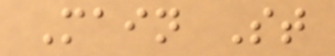Main St
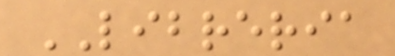LIBRERIA
